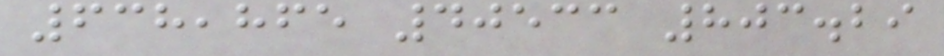638,865 40533 803.29
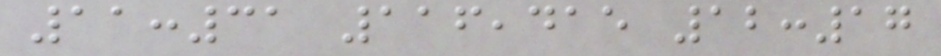11:31 116,415 12:17
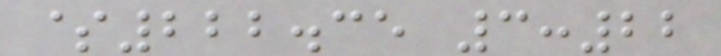$222.35 3:22
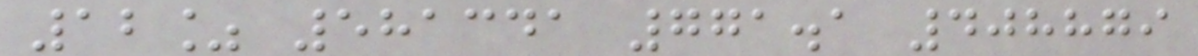12% 581341 771.1 408879
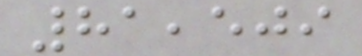81,509
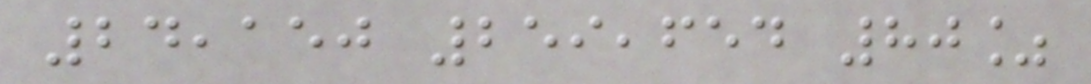24,150 259,654 80%
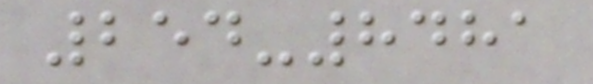254-8481
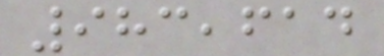983,614
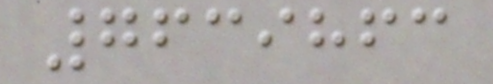7639863
